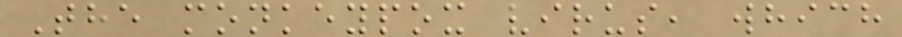The monkeypox virus, which
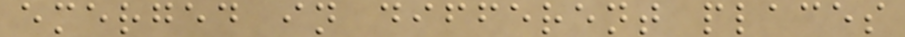emerged in different places
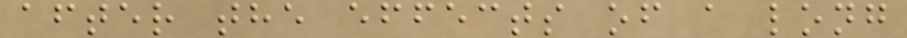after the effects of a long
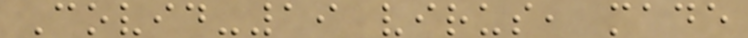Covid-19 virus, made
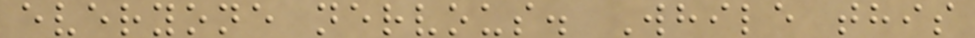everyone nervous. While this
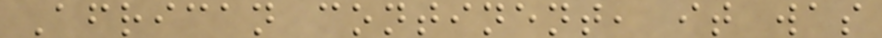African continent, it was
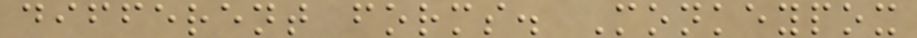different forms. Monkeypox
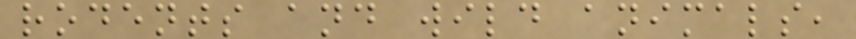rodents and wild animals,
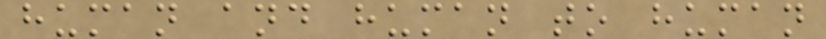human and human to human
